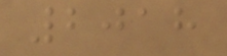2018
